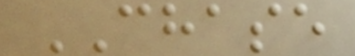CHASE
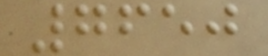7650
